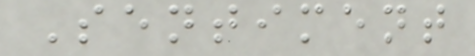Sentiment
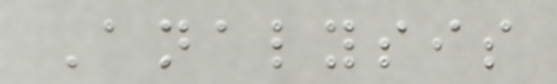Analysis
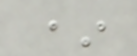*
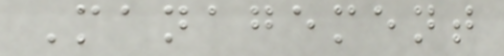Management
